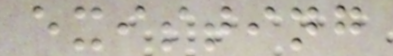existing
